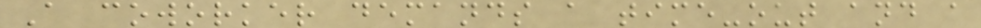A coworker demands a time-out and a
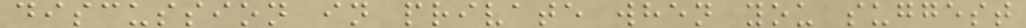discussion in private when you suggest
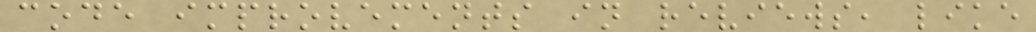code improvements in reviews, like
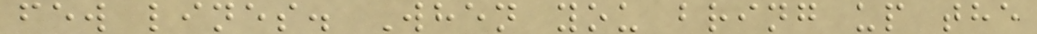few lines. When you bring up the
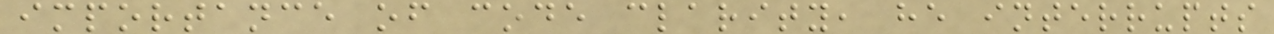importance of code clarity, he interrupts
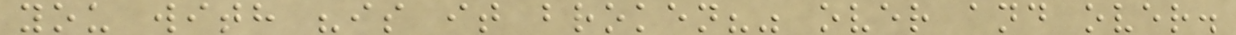you with "is it broken?" over and over.
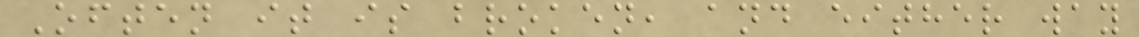Often it is broken, and either way
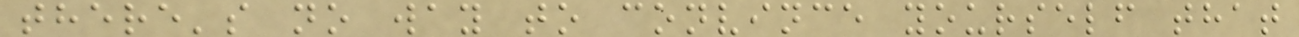there's no way to convince yourself that
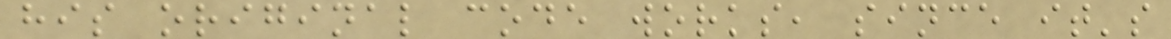his original code works, since it's
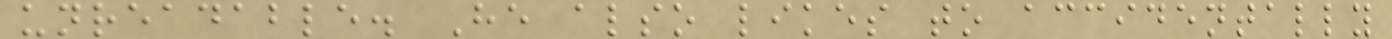unreadable. He also likes to accidentally
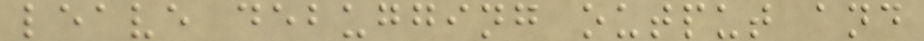leave debugging output and
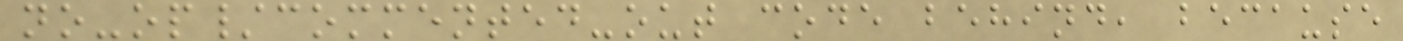no-op/commented-out code behind, because
